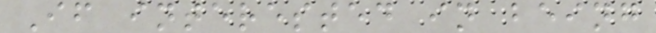If interested in being
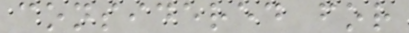considered for
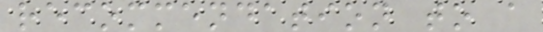recommendation to a
